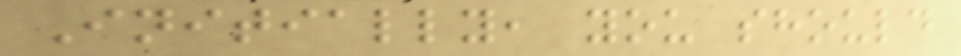Initially, you should
